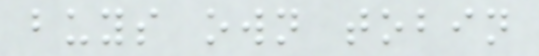buys own tobin
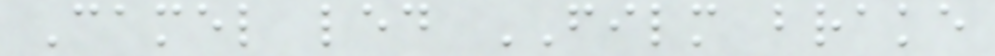Camel led FILM brake
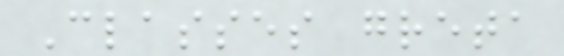Classes greta
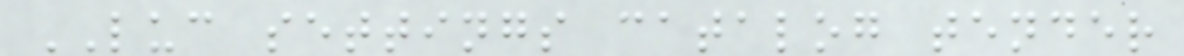LUC settings catalog tender
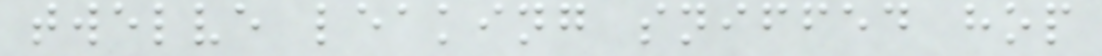twelve leaking sniffed hop
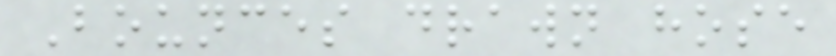Bounces drawn hose
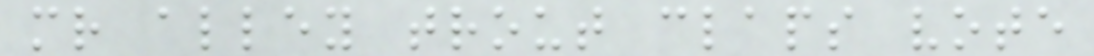mr alley trout claps vote
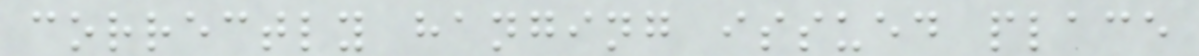correctly hanging issued place
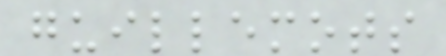guillemots
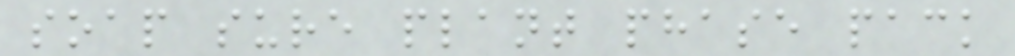soap sure plant phase pack
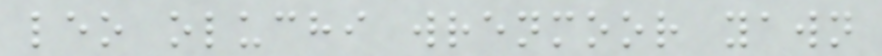leo oluchi wrenmoor yawn
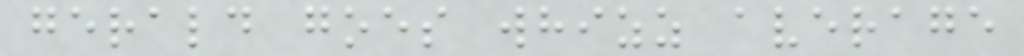gerald goes whizz average
